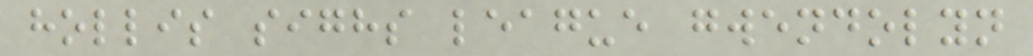hollis sighs league gwendolyn
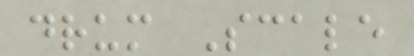drum Scale
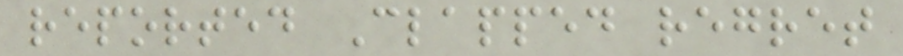reported Clapped regret
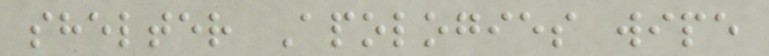shelter Apologies wipe
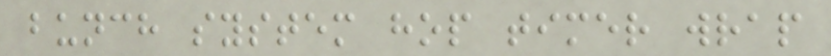bunch system hop timer wrap
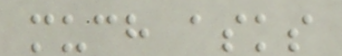much asks
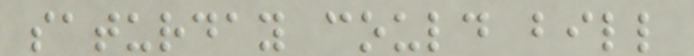saturday could bill
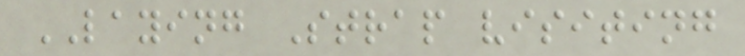LAYING Strap visiting
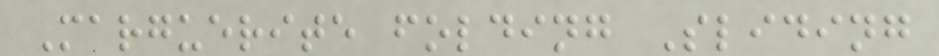Marguerite folding Sliding
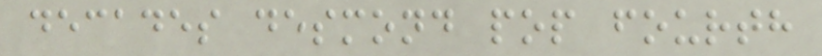decades desmond pop fourth
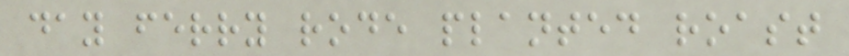day ferry rode planted roast
